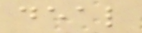deal
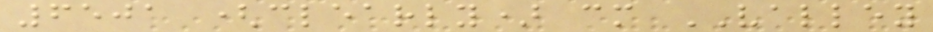6501 (clearly) cm VALLEY
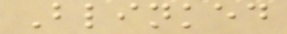Blinked
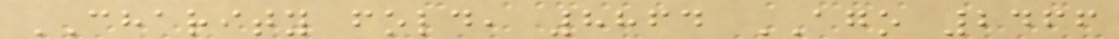CHARITY fold, 8864 AGO 2466
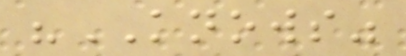"KNOWS"
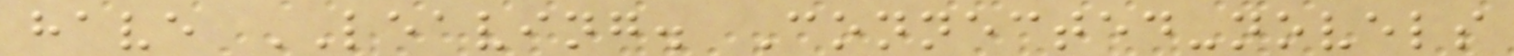have LEAVING. Connected-novels
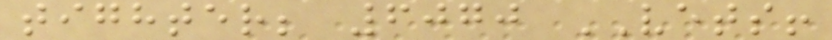tighter; 6070 VETS!
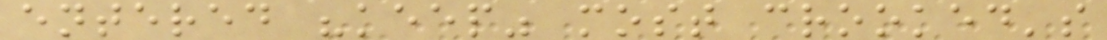entered "keep" most crooked's
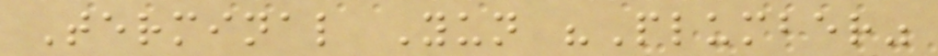Terminal Yun "Plumber"
